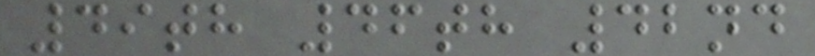49th 46th 42nd
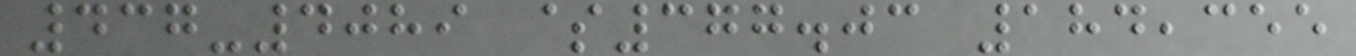437-4089 $377.03 184,355
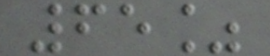65%
